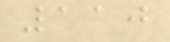110
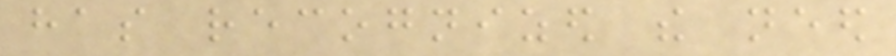has recognized the need
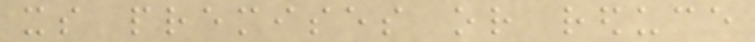its premises or reduce
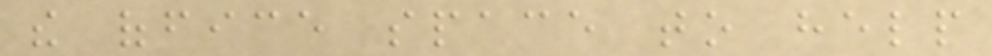the office space to help
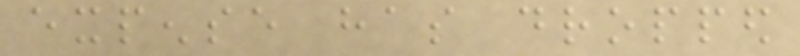expense has dropped
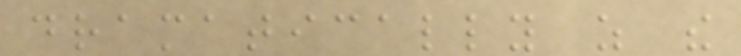dramatically as the
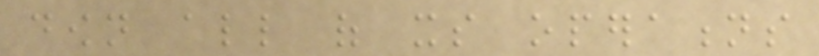down all of its operations
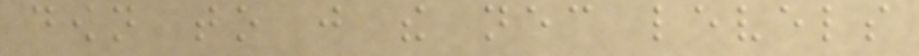down to just the necessary levels
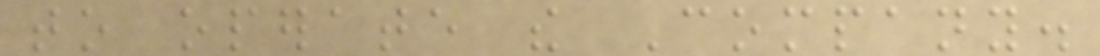to operate the Company.
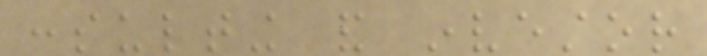consulting and investor
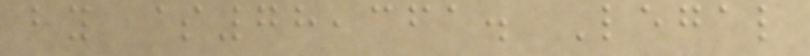by $78,361. Legal
